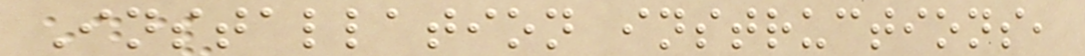Installation instructions,
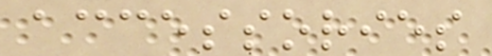accessories
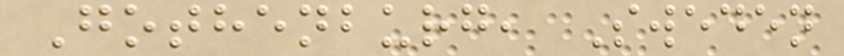Gothenburg, Sweden
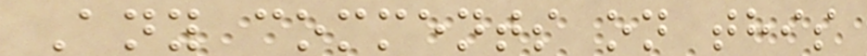Any comments on this
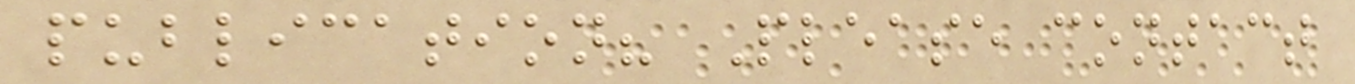publication? Please contact
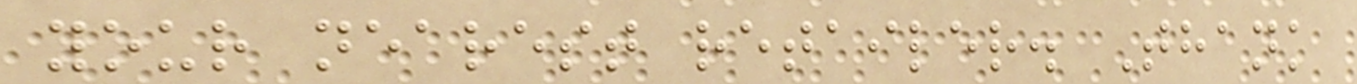your nearest retailer. Thank
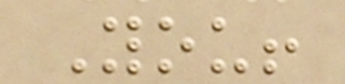You!
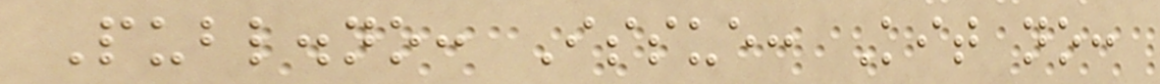Publ.no: Issue: Kit no:
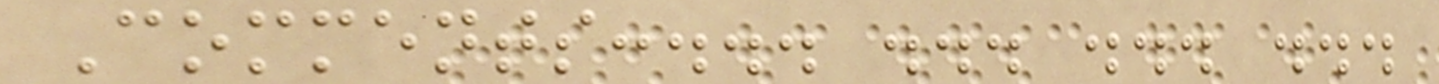Comments:... ... ... ...
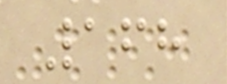168
